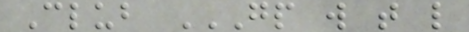Club GP W T L
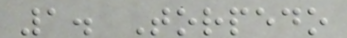1. Torpedo
